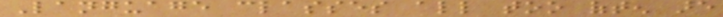Language classes all too often are
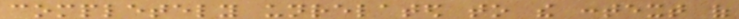completely unrelated to the context of
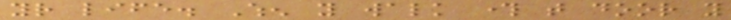your life. When you walk through that door you
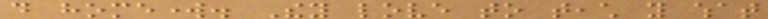do homework. They love to teach you what
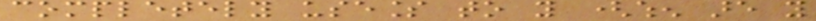completely useless to you (when are you
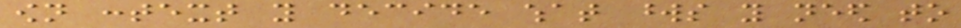own context you decide what words you need to
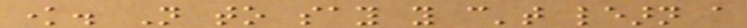know. Not to say you can't learn a
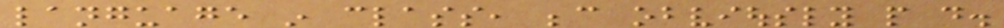language in class, because obviously people do.
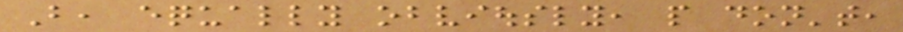But, equally obviously, people don't,
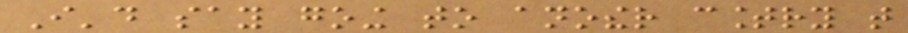I'd say going to another country that
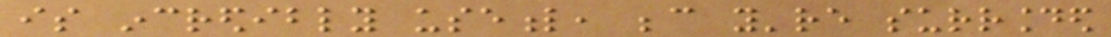is incredibly useful, because you're surrounded
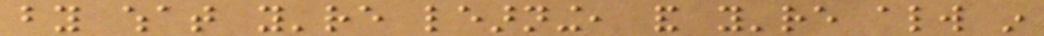by what you're learning, and you're always in
